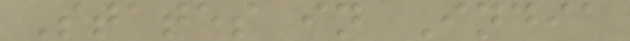States in India
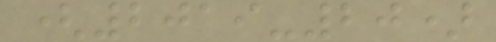(2019-20)
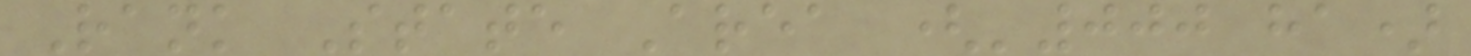Rank State Area ('000 ha)
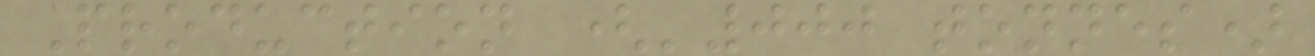Production ('000 tonnes)
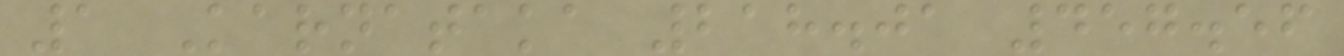1 Karnataka 218.01 457.56
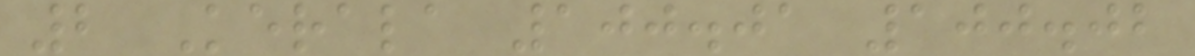2 Kerala 100.01 100.02
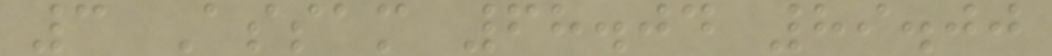3 Assam 68.04 89.00
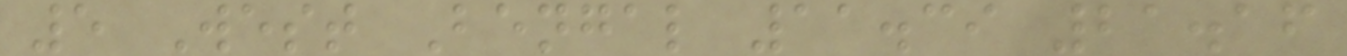5 West Bengal 11.39 21.16
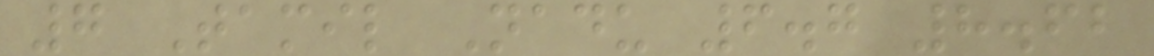7 Tamil Nadu 6.7 8.62
